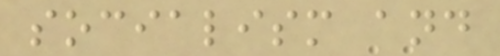socialism and
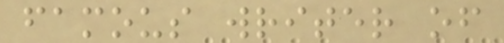famous writer of
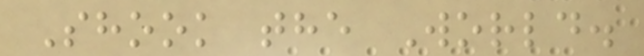Shook the World.
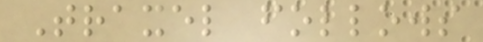Traxel follows
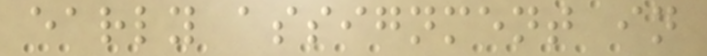early assignment in
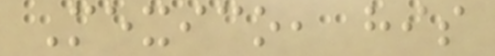Mexico, his
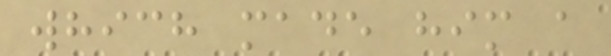which made him a
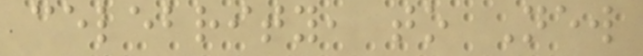celebrity, to New
